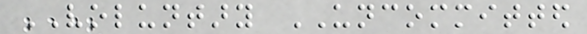VOLUNTARY UNCOMMITTED
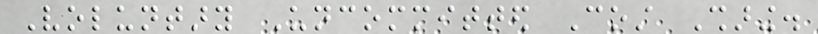Voluntary Uncommitted Cost Sharing.
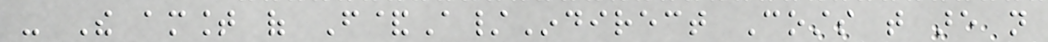- The amount of F&A/Indirect Costs that are not
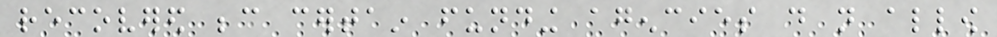recovered because certain funding agencies do not allow
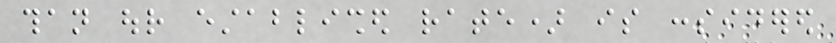than our established rate) is considered
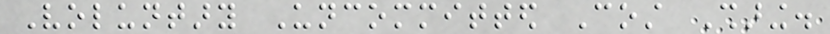Voluntary Uncommitted Cost Sharing.
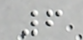6
